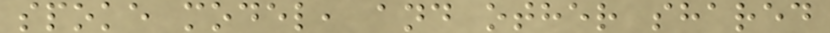spoke model, and other shared
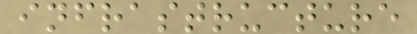infrastructure
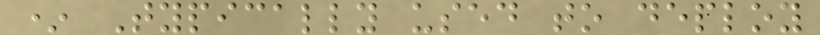* Typically used to deploy
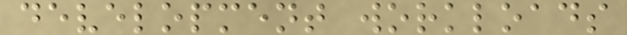development workloads
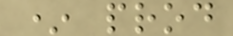* prod
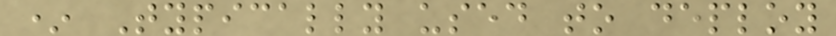* Typically used to deploy
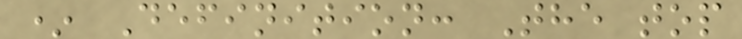* Definition: The top
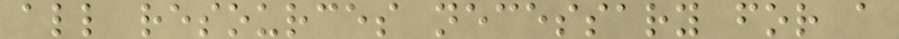all resources necessary for a
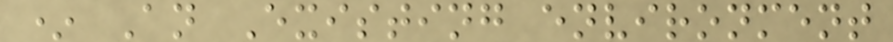* An Existing environment
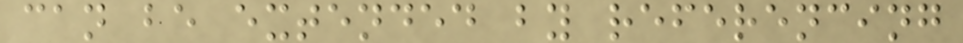can be extended by referencing
